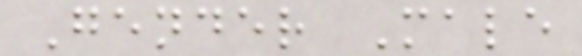Gender Male
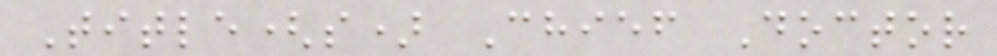Title(s) Chief Doctor
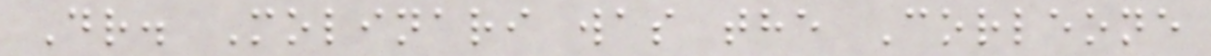Dr. Molinari was the Corleone
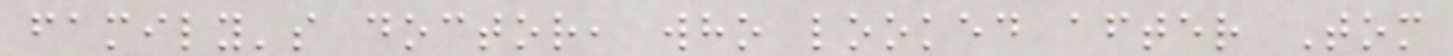family's doctor, who looked after Tom
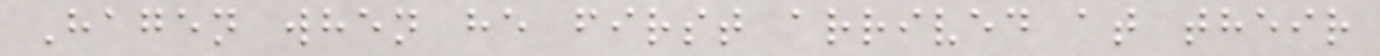Hagen when he first arrived at their
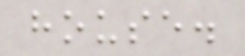house.
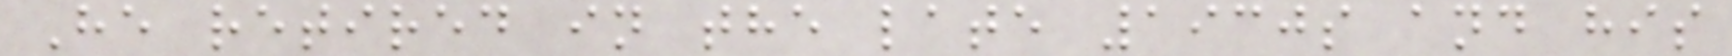He retired in the late 1930s and his
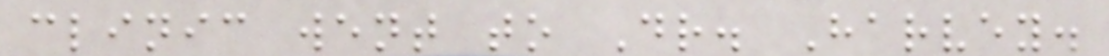clinic went to Dr. Harvey.
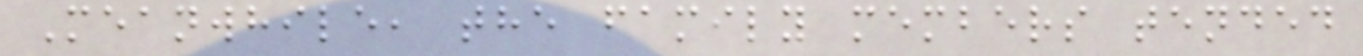Meanwhile, the family members tended
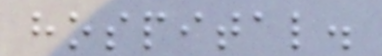hospital.
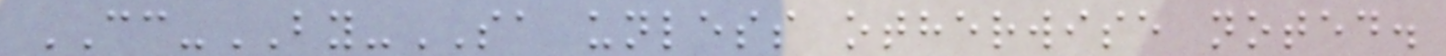CC-BY-SA unless otherwise noted.
